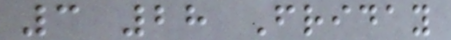3 28 Friday
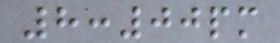8:00pm
